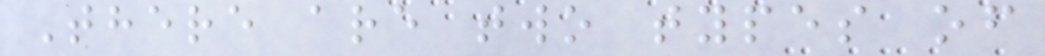There are two types of
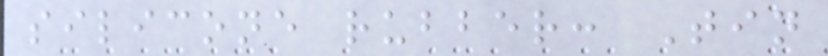silicone rubber: Tin
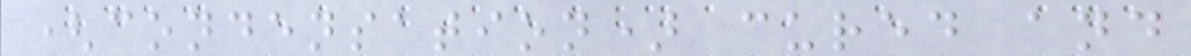(condensation) cured and
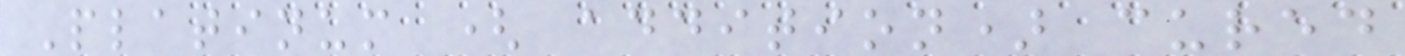Platinum ( addition) cured
